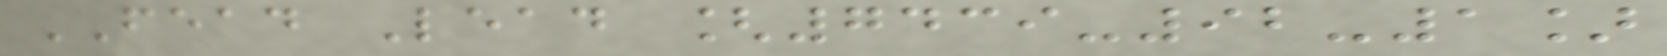FEAD Lead [7439-92-1]
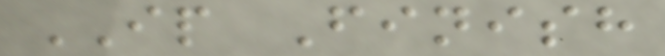IP Finish
